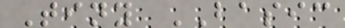Tiny BASIC
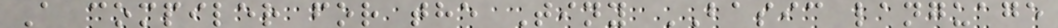A compiler for the Tiny BASIC language
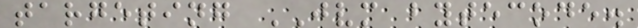targeting JVM bytecode.
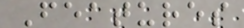Features
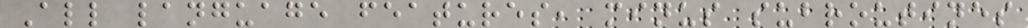All language features, minus subroutines
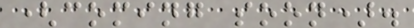(coming soon).
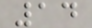14
